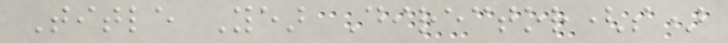Title Year Director(s)
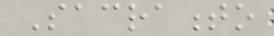Sacramento
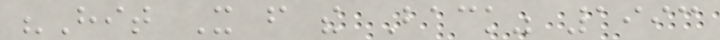"Hit It from the Back" 1993
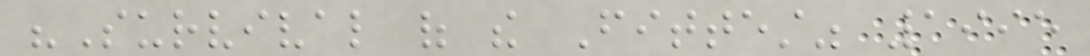"Survival of the Fittest" 1995
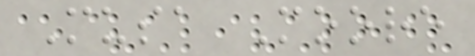Musa Moore
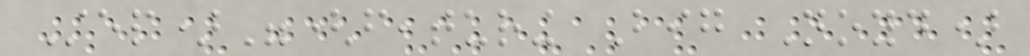Step)"(featuring Big Noyd)
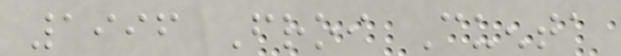1996 Froi Cuenta
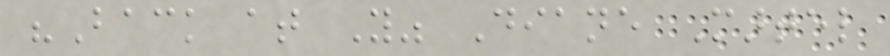"Back at You" Diane Martel
